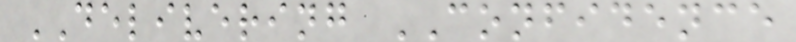DELIVERING CONFIDENCE
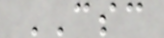CSC
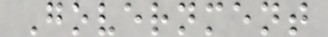Government
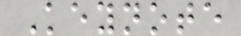Keynote
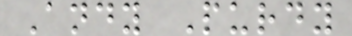Andy Purdy
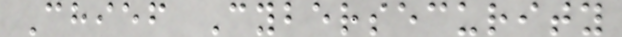Chief Cybersecurity
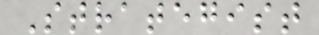Strategist
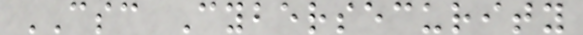CSC Cybersecurity
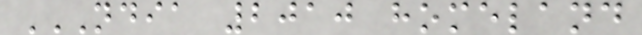NDIA 2010 HOMELAND
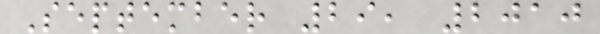September 29, 2010
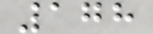178
